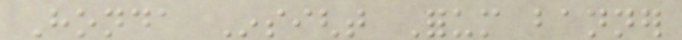Honda Insight Forum banner
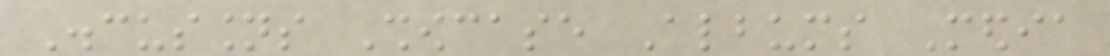Discussions Showcase Albums Media
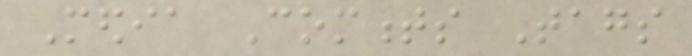Media Comments Tags
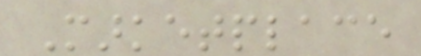Marketplace
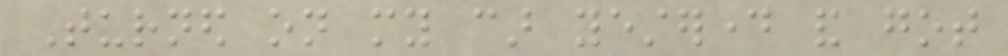Turned on my car yesterday and got
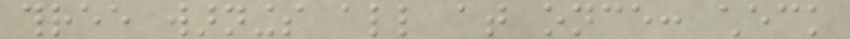three warnings all at once: check
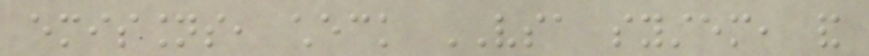emissions, check VSA system, and
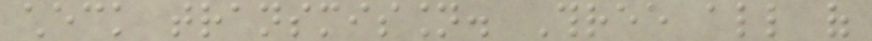check transmission. Three all of
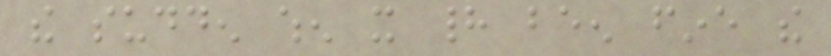the sudden when it had been fine the
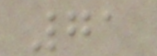71
